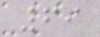69
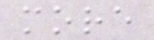more
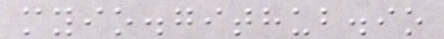myio.github.io
